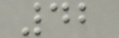42
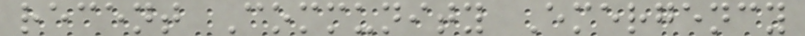recent Community Emergency
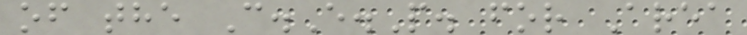of the C.E.P. for Area
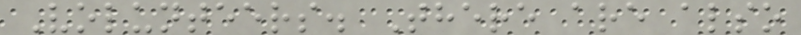Volunteers. There are also
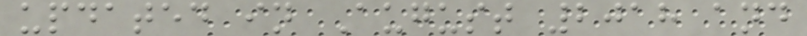updated in August 2018 and
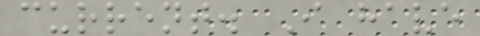current. I have
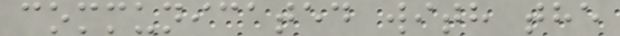communicated with the
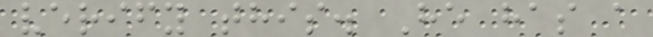verify this. He has a
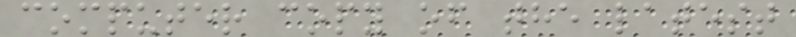computer copy of the latest
